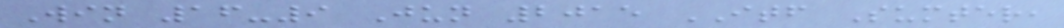Win 16-9 Jun 2015 ITF Sumter,
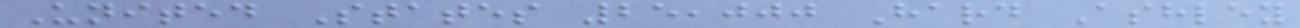United States 25,000 Hard Ashley
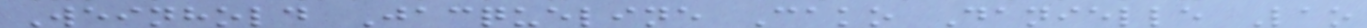Weinhold Jacqueline Cako Danielle Lao
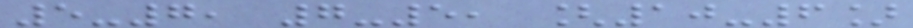5-7, 7-5, [10-6]
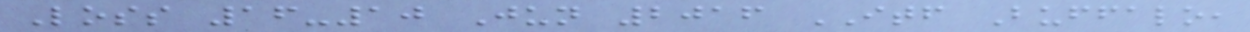Loss 16-10 Jun 2016 ITF Buffalo,
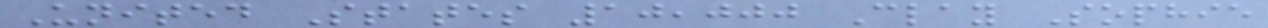United States 10,000 Clay Sophie
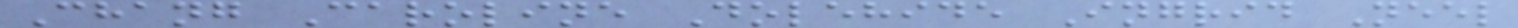Chang Caroline Dolehide Ingrid Neel
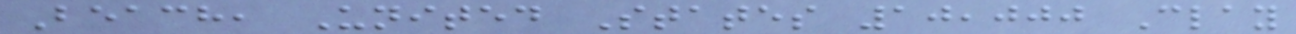Beach, United States 10,000 Clay
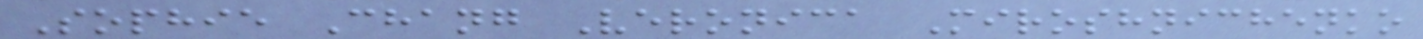Sophie Chang Veronica Miroshnichenko
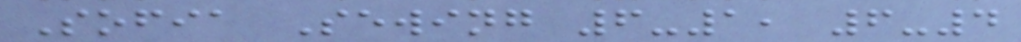Sofia Sewing 6-1, 6-4
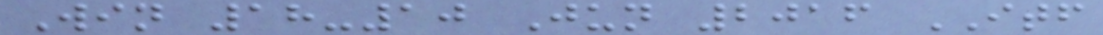Win 18-10 Jun 2016 ITF
